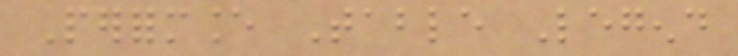Performance Table Legend
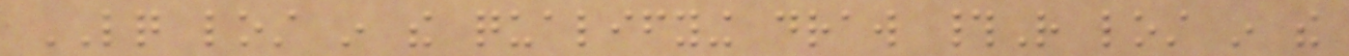LQ lost in the qualifying draw #R lost in the
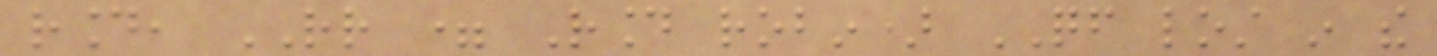round, RR = Round robin) QF lost in the
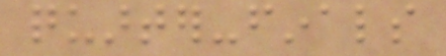quarter-finals
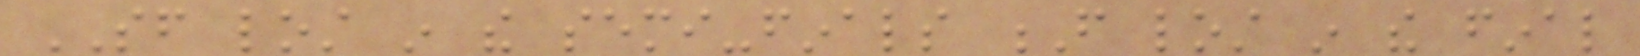SF lost in the semi-finals F lost in the final
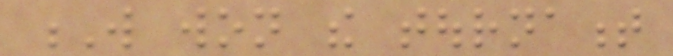W won the tournament
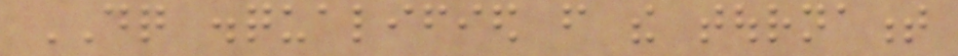DQ disqualified from the tournament
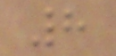8
